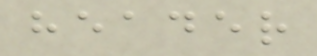header
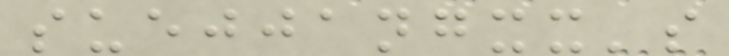suejjangxx's
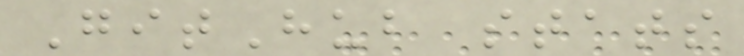GitHub stats
